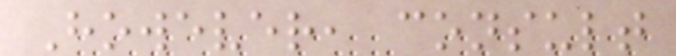However, consult
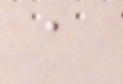a
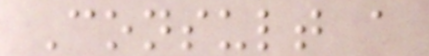Consult a
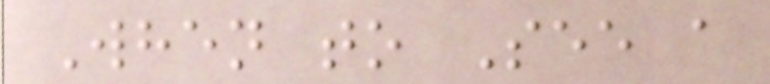When to See a
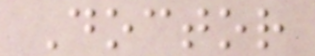Doctor
